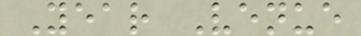Year Venue
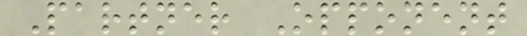Partner Opponent
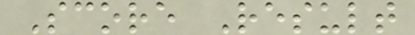Score Result
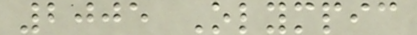2005 Olympic
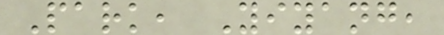Park, Yiyang,
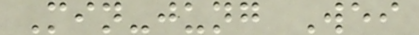Min-jung Wei
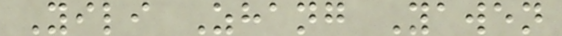Yili Zhang Yawen
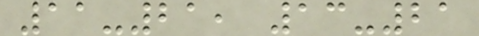11-21, 13-21
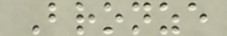Bronze
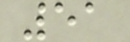51
